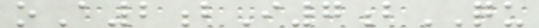oA2bI7bQU
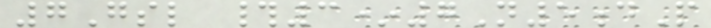7Gsl #3*7N5dP
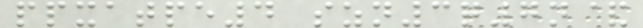ppxatpe4 szn3q7n&
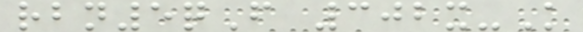rbn5qF 302x-K
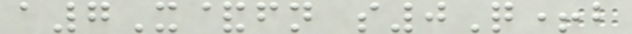a7X&fn s0Q+b
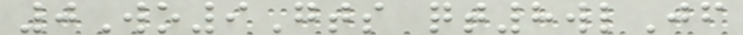0Wo9Gts qt8wlJf
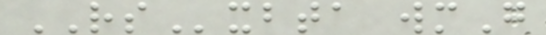RSxbta wmG
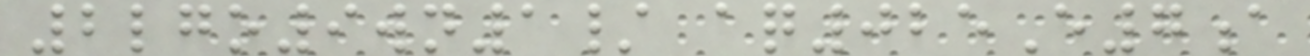2lgo9wn1/ aq025E7a
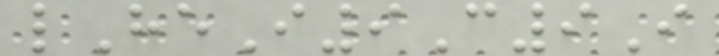lHeI9C9I
